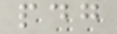pdg
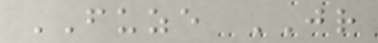FUZE JR
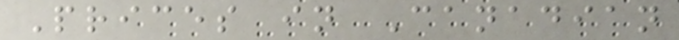Prices in Canadian
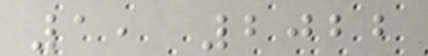1, 2022
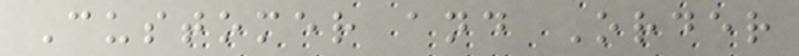Customer and Order
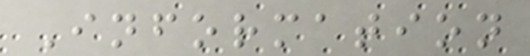Information
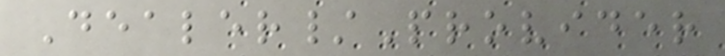Dealer/Provider
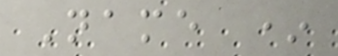Name *
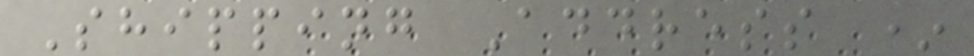Shipping Address *
